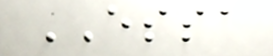ESSA
